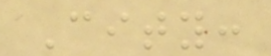City:
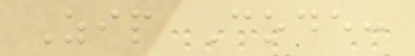Zip Code:
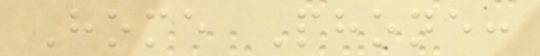Home Phone:
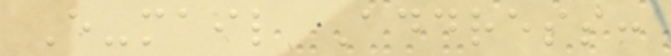E-mail Address:
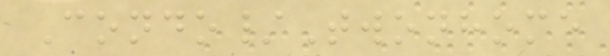Condo/Twonhome
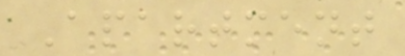Apartment
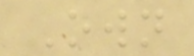Own
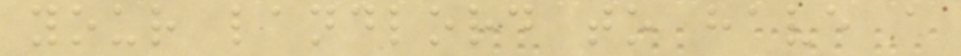your landlord to have a
